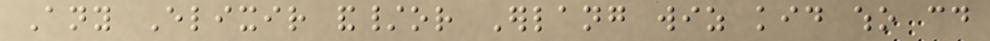Any Elixir and/or Erlang wiz kid who could
